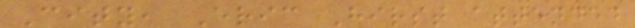City, Eric Hirst attended
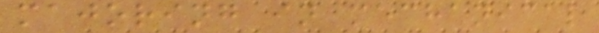majoring in mechanical
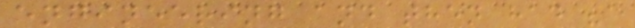engineering and then had "a
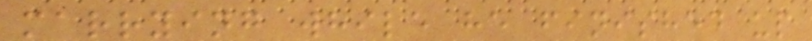marrying while he finished up
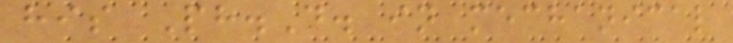his Ph.D. in mechanical
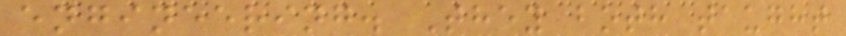engineering. They both taught
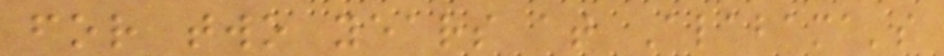for two years at Alabama's
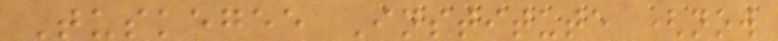Tuskegee Institute (now
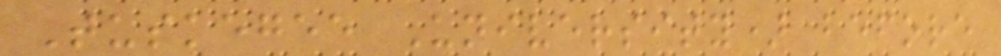Tuskegee University) before
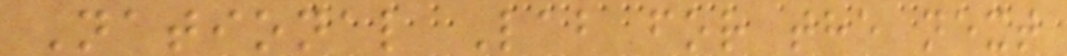National Lab for the next
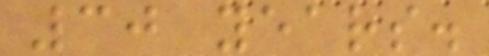30 years.
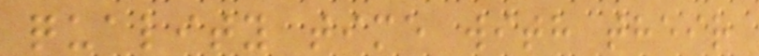quality time with their
